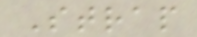Strap
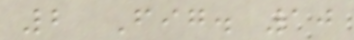2 Fig. 10
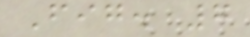Fig. 7
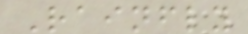Rainfly
